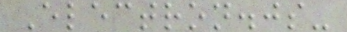Electron.js-
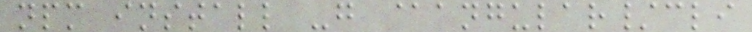npm install -g @angular/cli
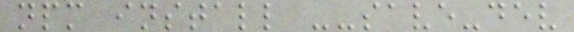npm install --save-dev
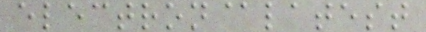electron@latest
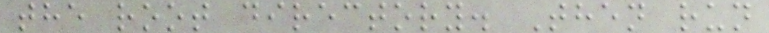the root directory. Then run
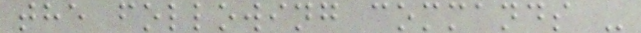the following commands -
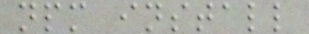npm install
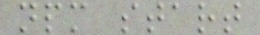npm start
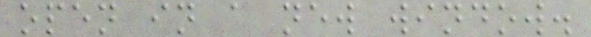open in a new window.
